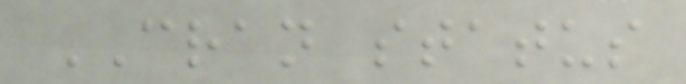CRAN status
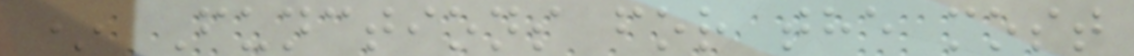* Functions for the most
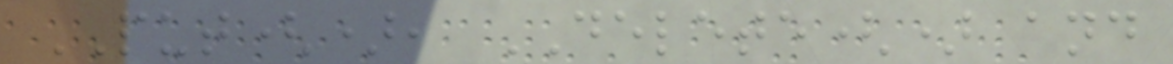PUT(), DELETE() and
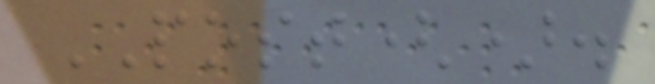POST().
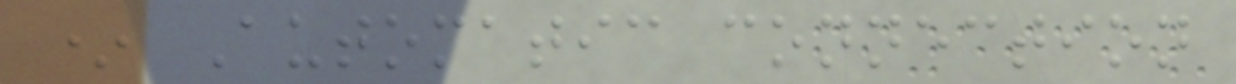* Automatic connection
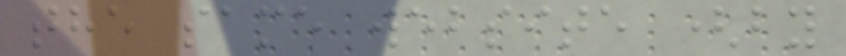the same website (by
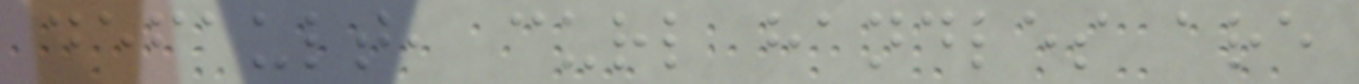default, curl handles are
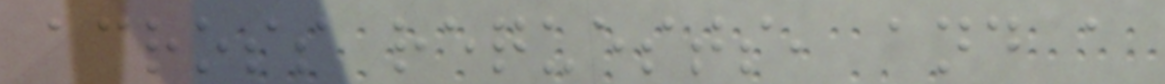across requests, and a
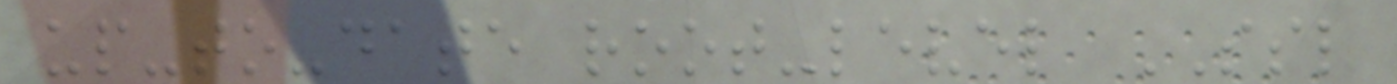up-to-date root-level SSL
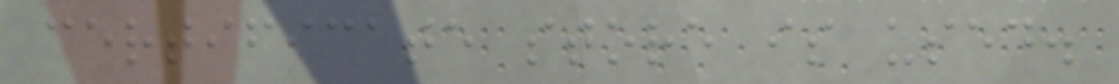certificate store is used.
